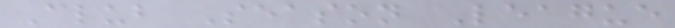Club Season League
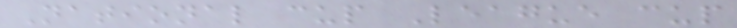National cup League cup
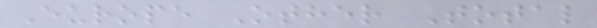Europe Other Total
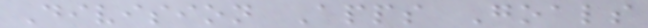Division Apps Goals
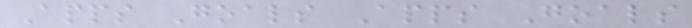Apps Goals Apps Goals
